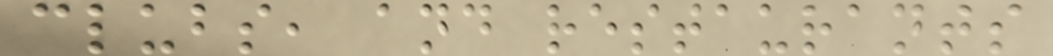clubs, and restaurants
